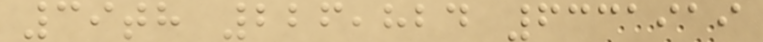39th 226,824 6331919
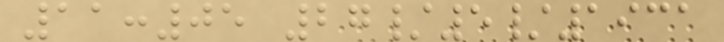11:05 27/5/1931
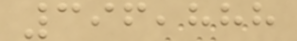396,888
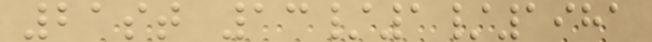21st 13/1/1981
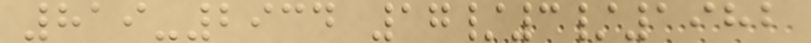819-2934 17/3/1982
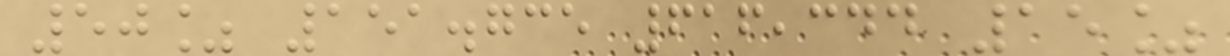50% 151.735 616,344 15%
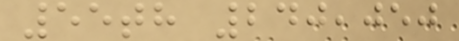55th 240,050
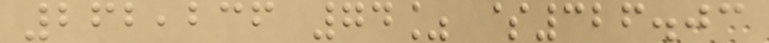262,236 74% $326.03
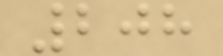208
